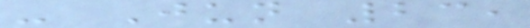- Jun 23,
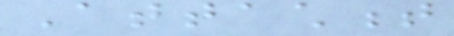Attachment
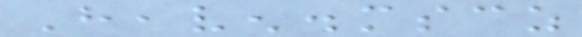Heaven.mscz
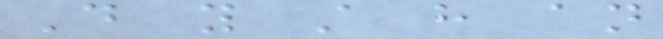Do you still have an
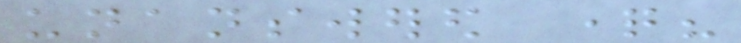unanswered question?
